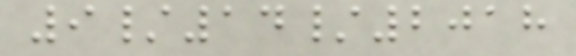9/14/2018
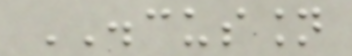DISCUSSION
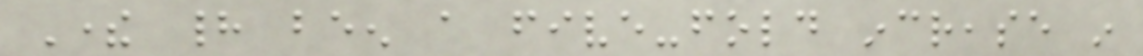There had been a five-fold increase in
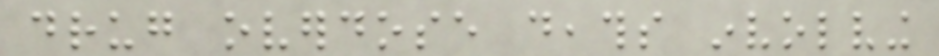drug overdose deaths involving
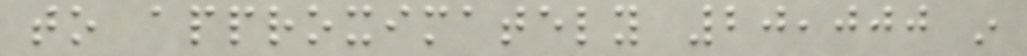to approximately 20,000 in
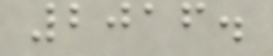2016.
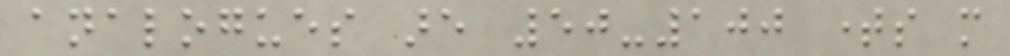analogues are 50-100 times more
